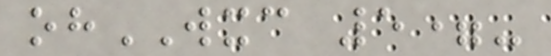ohWXC 5=-
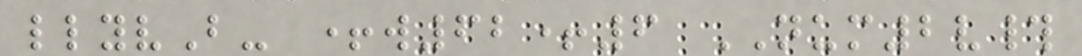llyvB- +w62+6 NUM2v#
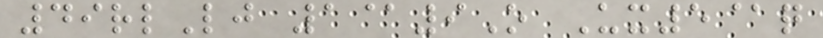49rlLj 1@9O Ux5@q
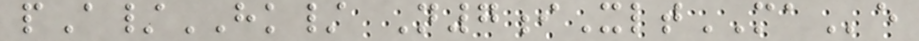pA/HK/ N7iXltMAe
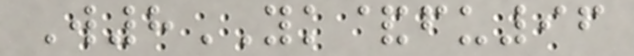W8YK&fu96
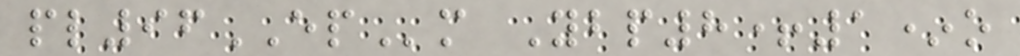pl96EPm Ybp8+1*o
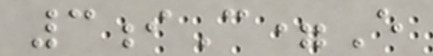3iC=E
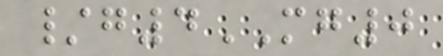/g4MG0
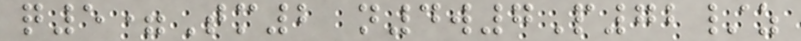q5=Tm2 n4w7P72/z
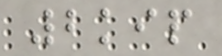2kip
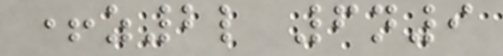+z2l 6n9
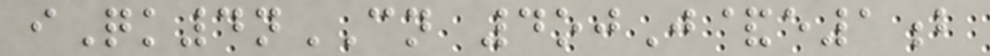iQk4nCN 4ojJ&e1b
